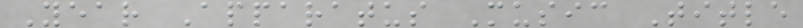Year Apparatus Music Title
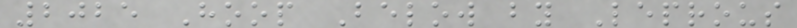2025 Hoop Below by Leprous
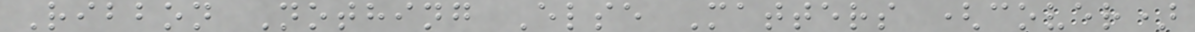Ribbon Nothing Else Matters (cover)
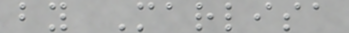by Marlisa
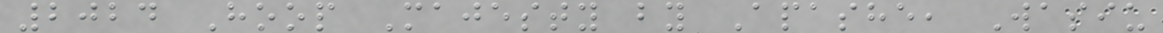2024 Hoop Majesty by Apashe, Wasiu
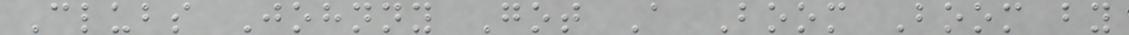Clubs Johnny Got A Boom Boom by
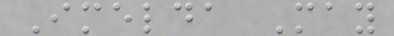Imelda May
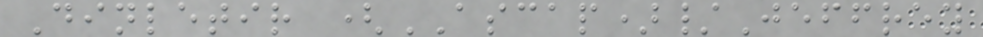Dinletir (ASCAP)/Jeffrey
